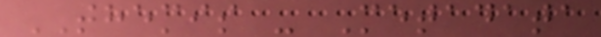THEMIS - Metadata
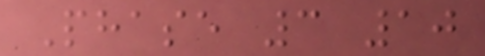Phase 3 10
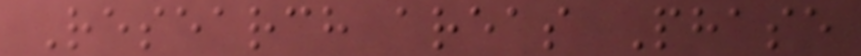Research areas Phase
